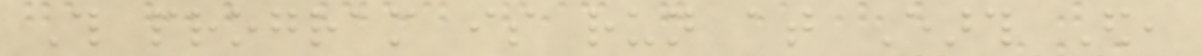This program is run at Earth Ed,
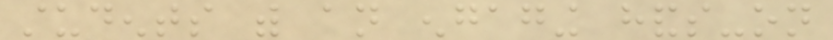students with an engaging hands-on
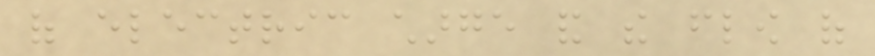of electric charge and the flow of
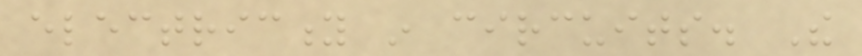electricity in circuits. The
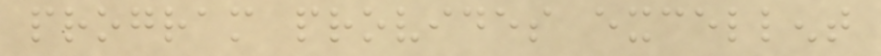program provides excellent
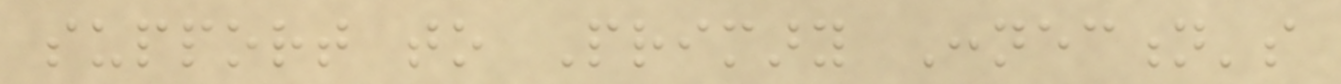support to Primary Connection's
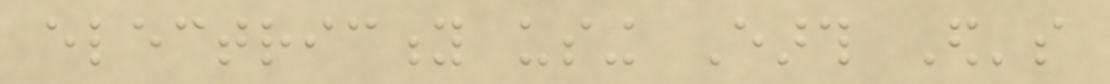electricity using Earth Ed's
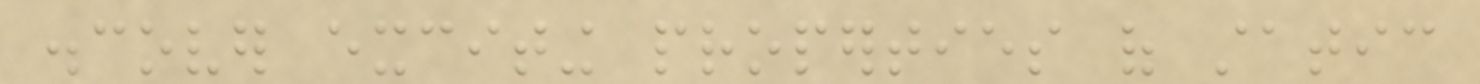discover exciting properties of static
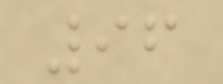96
